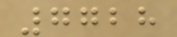7728
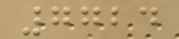7724
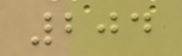204
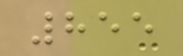855
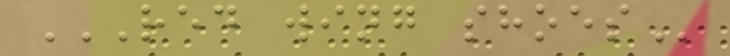RED WING SHOES
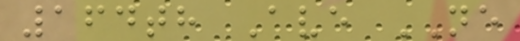164th Ave NE
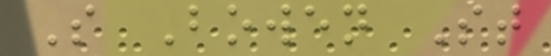S Bowen St
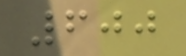600
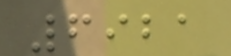6921
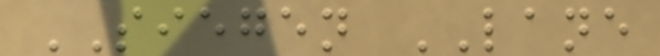SIEGEN LANE
